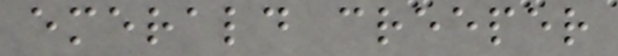emerald creeper
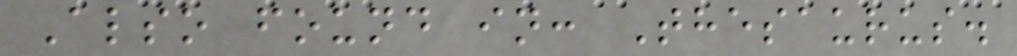Also found in: Thesaurus.
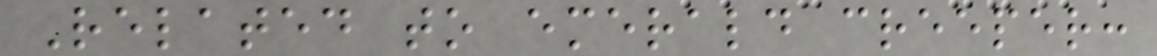Related to emerald creeper:
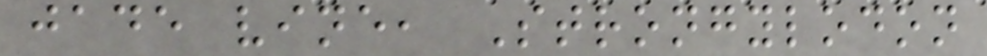jade vine, Strongylodon
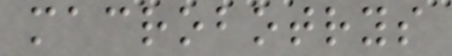macrobotrys
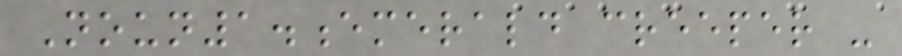Noun1.emerald creeper -
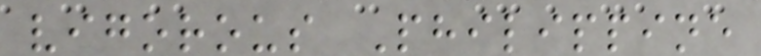vigorous Philippine
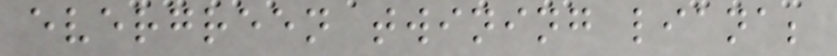evergreen twining liana;
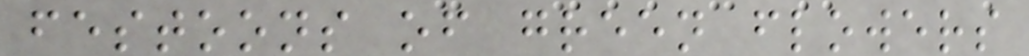festoons of green flowers
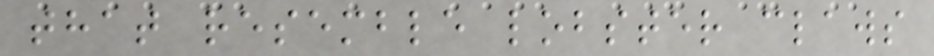that resemble lobster claws
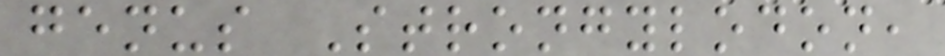genus Strongylodon,
